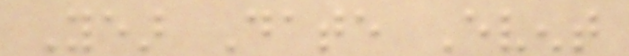Year Date Event
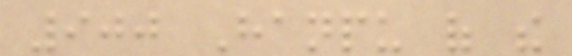900 Hanpu of the
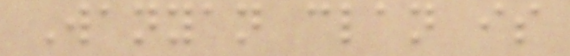Wanyan clan is
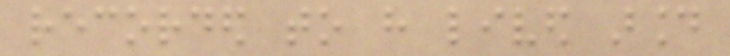recorded to have lived around
